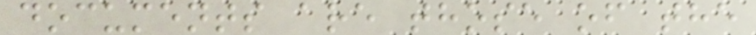documents are those of the
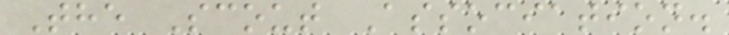The Scout Association.
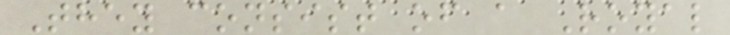They consist of a Royal
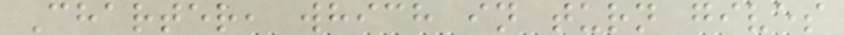Charter, which in turn gives
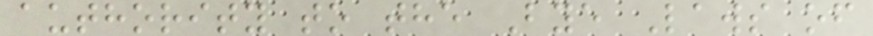authority to the Bye Laws of
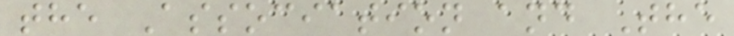the Association and The
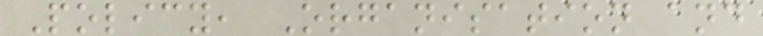Policy, Organisation and
